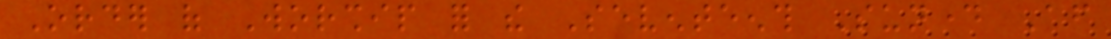Order of Worship for the Seventeenth Sunday After
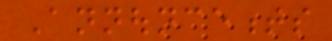Announcements
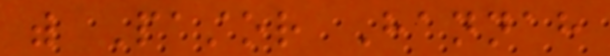with Pastor Hannah
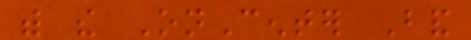with the OnCenter Band
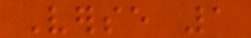Verse 1
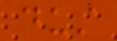dust
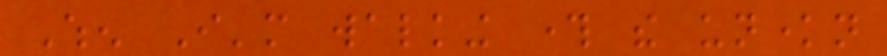When I'm walking through the unknown
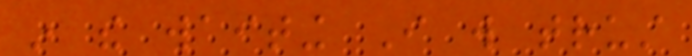in the waiting I will trust
